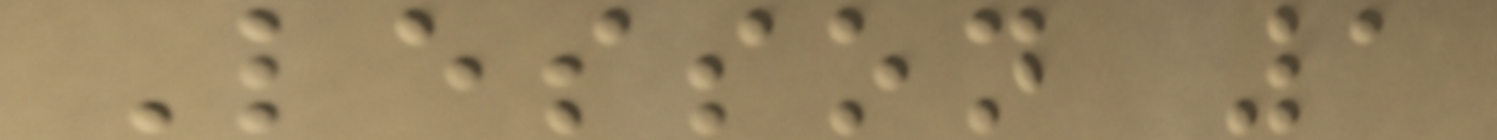Lesson 1
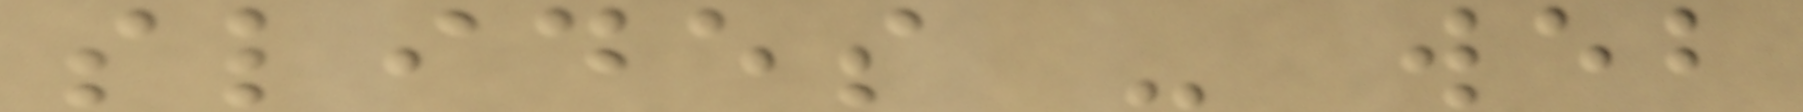slides - web
